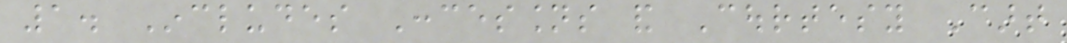1. Includes Concessions and Courtesy Cart
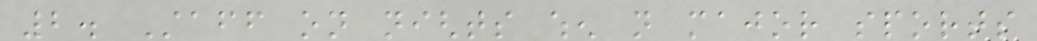2. Staff on nights when not major sports
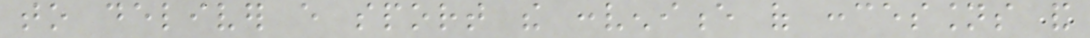to deliver every sport the convenience of concessions and
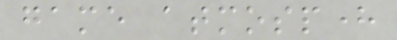game atmosphere
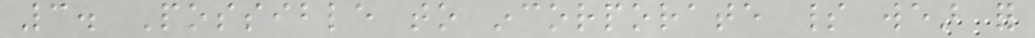3. Possible to incorporate spirit wear for
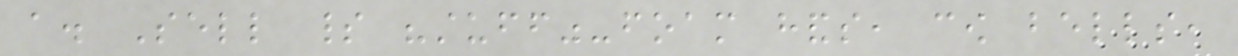a. Sell spirit "stuff"-foam hands, cow bells,
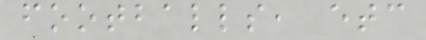footballs, etc
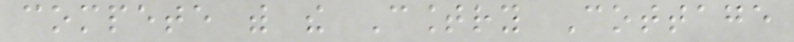compete with the Country Cottage
